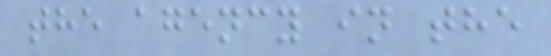the agency in the
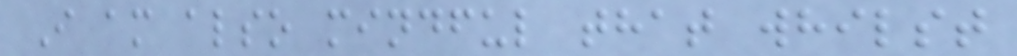I am also mindful that whilst
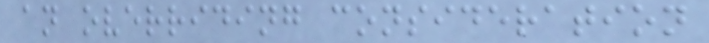an overriding consideration
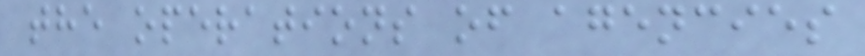the operations of agencies
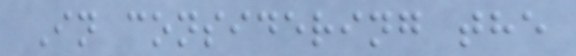In considering the
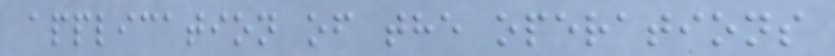application of the operations
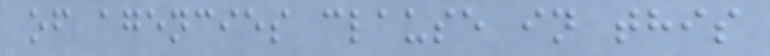of agencies clause in this
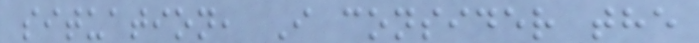situation, I consider the
